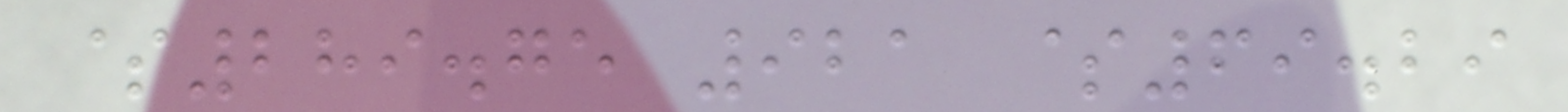$289.75 921 $69.29
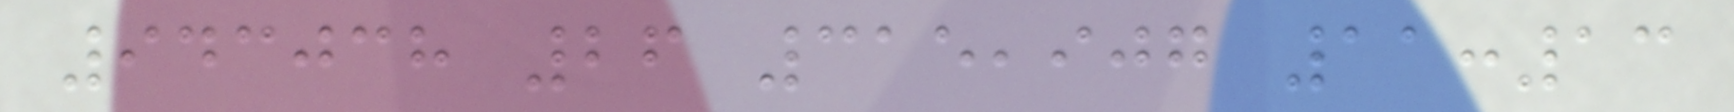943038 26 315,907 11:13
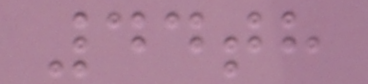44th
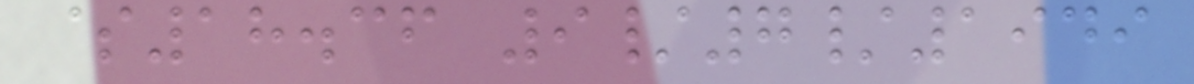$18.36 9/7/1949
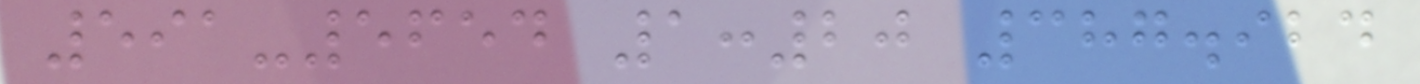591-5654 1:20 387.924
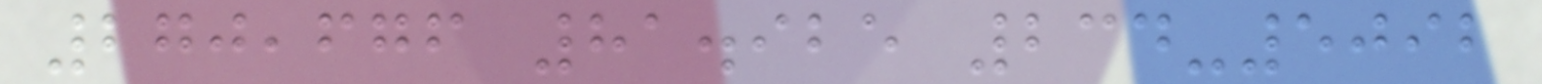270,676 81.925 234-5092
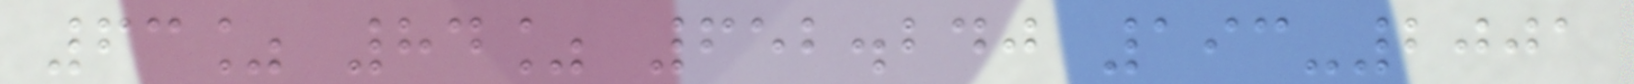63% 84% 652.240 193-2001
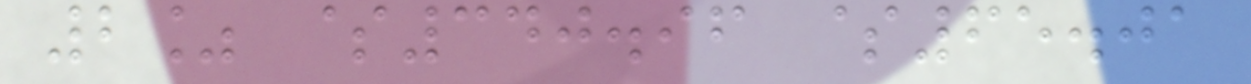2% $340.96 $65.01
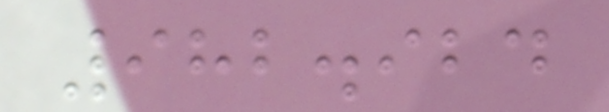982.924
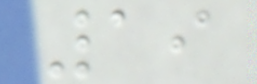19
